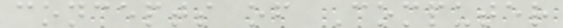concepts of Computer
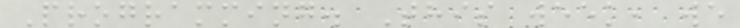Programming. This week, we
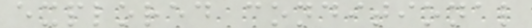explored conditional
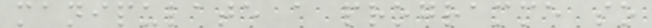manipulate a programme so
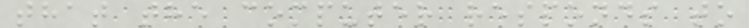that the computer responds to
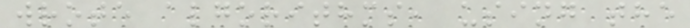wrote algorithms, using the
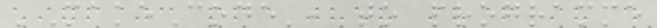'MakeCode', to programme
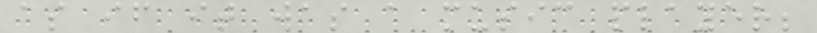as if it was a music player;
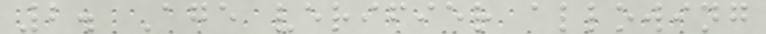2. Age verifier allowing
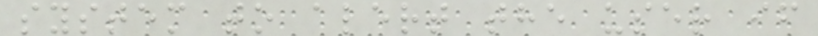system to alert the user if
